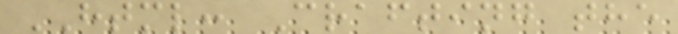HTML: Crafting the
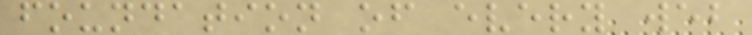foundation of every web
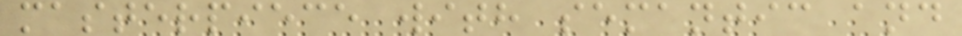masterpiece with semantic and
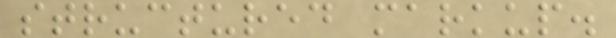structured markup.
